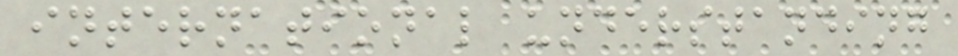international understanding
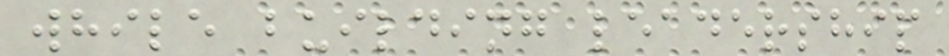while building leadership
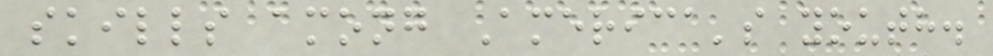skills among America's youth.
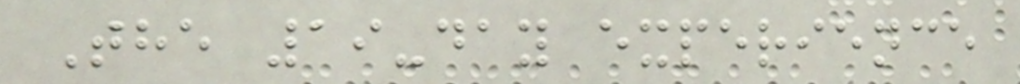The 19-day experience
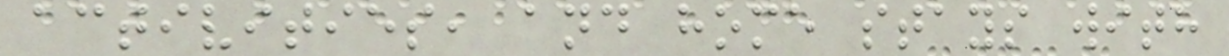activities, and home stays with
